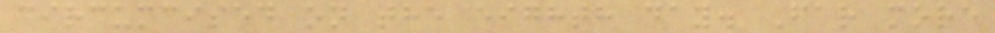circumcised on the eighth day. Far more
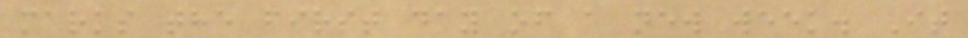marks the first day of a new week. It
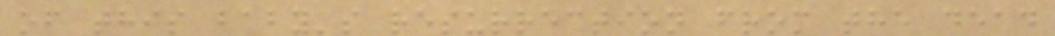of this baby's resurrection from the dead
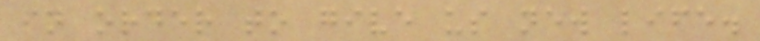in order to give us new life.
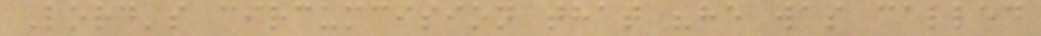Lord's circumcision that "he was called
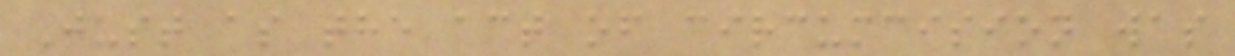Just as the act of circumcision was
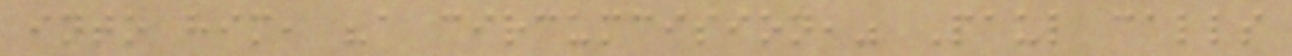into him, "a circumcision," Paul calls
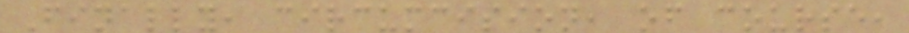Finally, circumcision, of course,
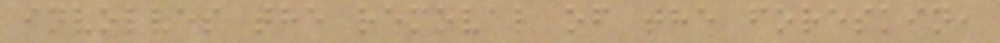involves the removal of the foreskin,
